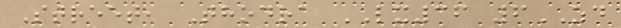Street, Thodra LX36 6ZD
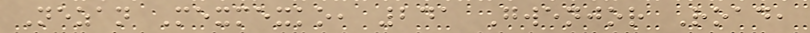Nezan Mexmexko, 241 Gwenjor Road,
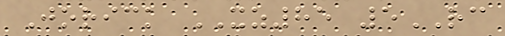Jorick XZ85 5RC
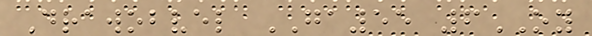Drawobvel GA55 6OY
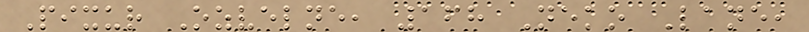Pixur Ozvelne, 168 Neko Lane,
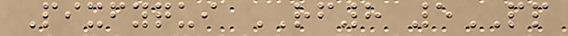Pixfyqui RF8 5PP
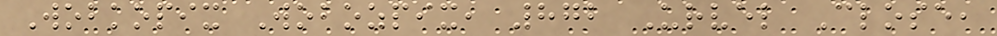Wobkopix Wobozpix, 872 Urvel Close,
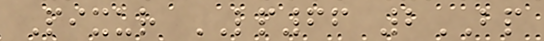Pixur LP66 2BP
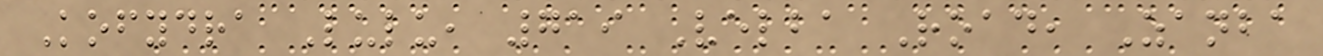Kofydra Lulu, 719 Velba Road, Zanba
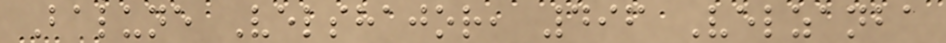Balune Velshajor, 496 Velzanba
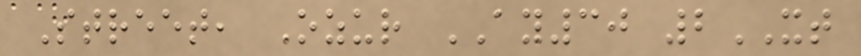Street, Ozur AY30 2XT
